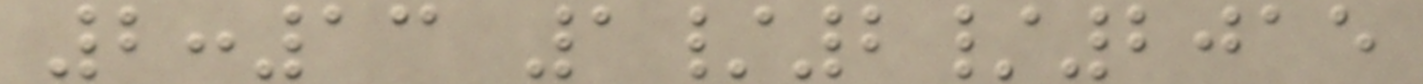2:13 1/2/2015
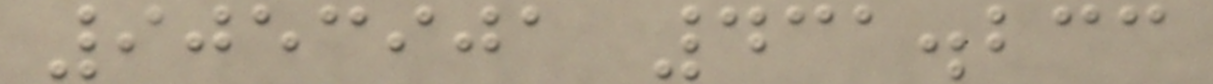9053901 431.233
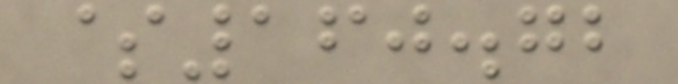$160.72
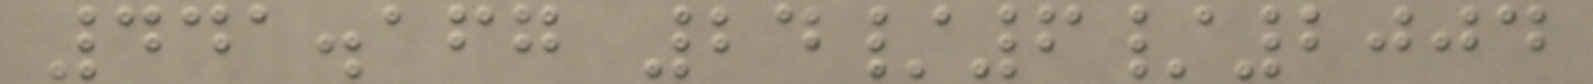441.167 24/6/2004
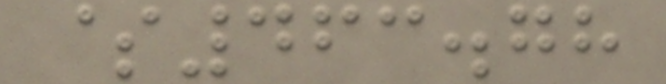$463.78
